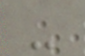-
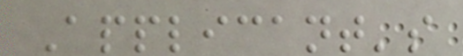Applicant's
